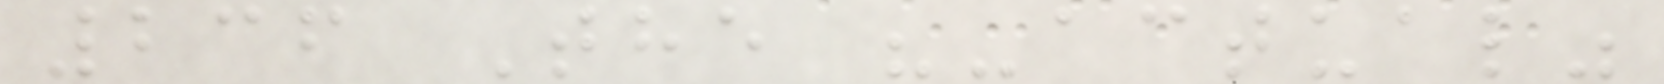236 The "-actual"
